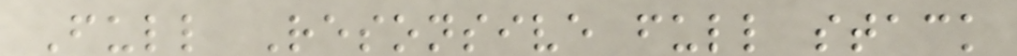Full Resonsive full stack
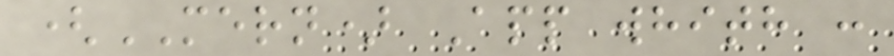(MERN) App whith :
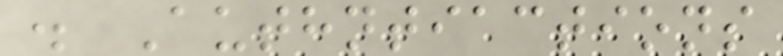. Authntiactions
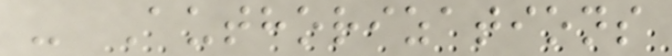- Authorizations
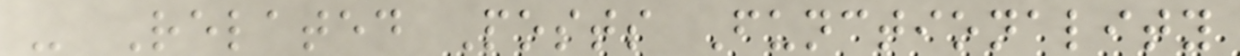- Related Posts Functionality
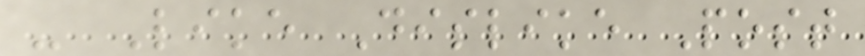- Like Dislike Post
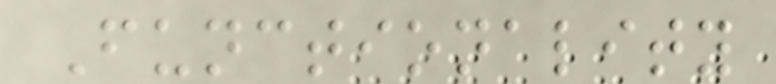Functionality
